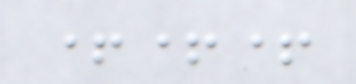+++
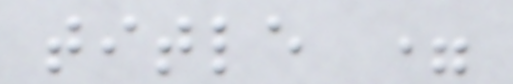title =
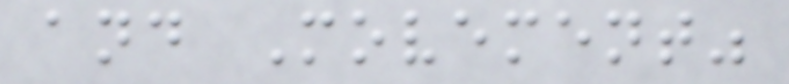and Movement"
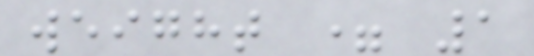weight = 1
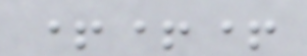+++
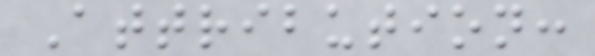Attribution:
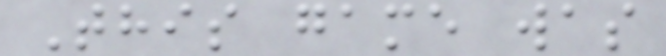This game was
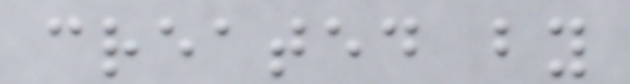created by
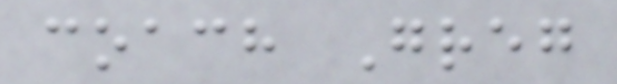coach Greg
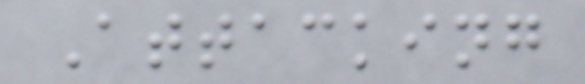Attacking
